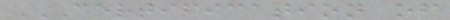CERTIFICATION OF
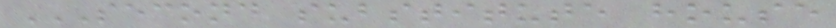SECOND SUBSTITUTE HOUSE
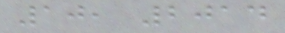10, 2014
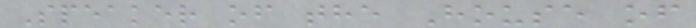Speaker of the House of
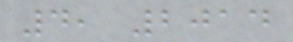4, 2014
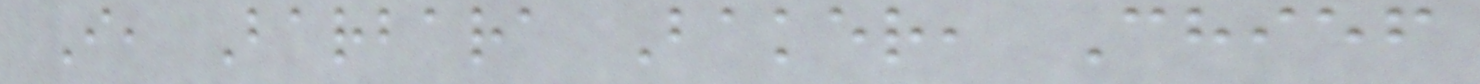I, Barbara Baker, Chief
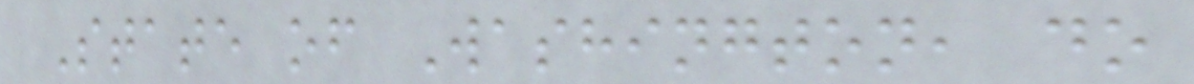State of Washington, do
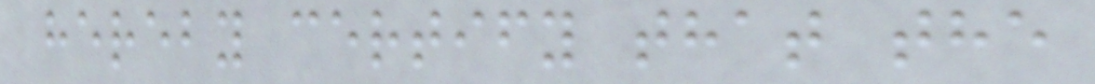hereby certify that the
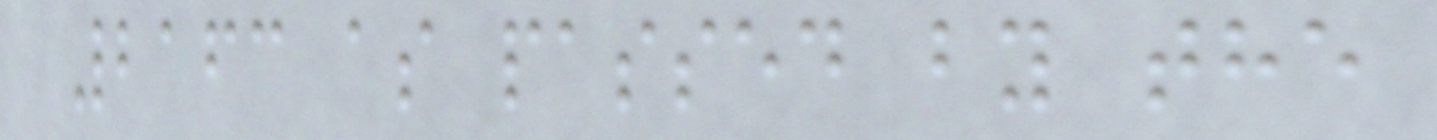2163 as passed by the
